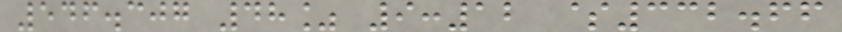546.307 48% 9:12 $332.66
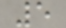5
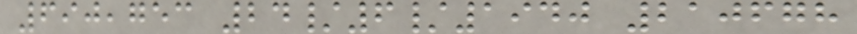690,753 24/6/1940 210678
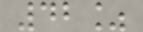42%
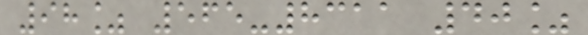98% 565-8311 40%
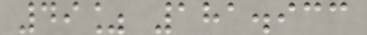49% 181.933
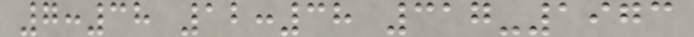7:38 12:38 317-1973
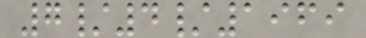7/4/1969
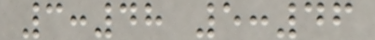3:48 5:46
